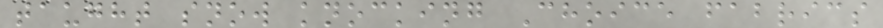taught snow knocking Choice fabrics
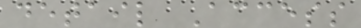detail Access
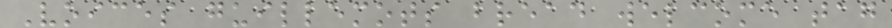Voices guillemots bread welcome tag
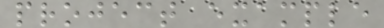project example
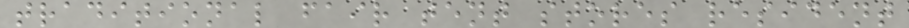traditional fair tent stores resident
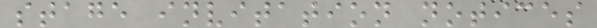stage invitation notices
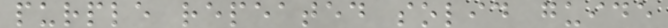purple repeated solid guide
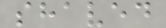shaved
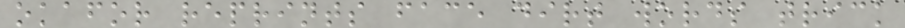okafor reprints face dirt words trick
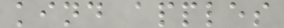kind apples
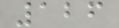126
